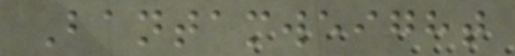Bantamweight
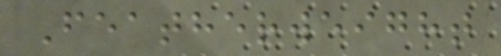Featherweight
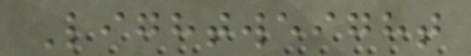Lightweight
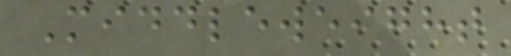Middleweight
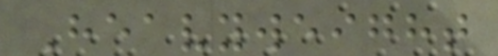Heavyweight
